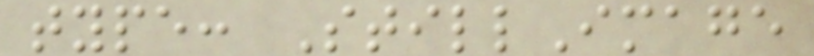type: StillImage
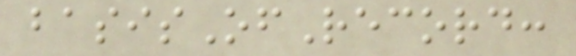basisOfRecord:
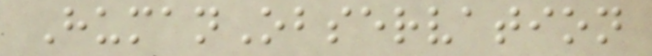HumanObservation
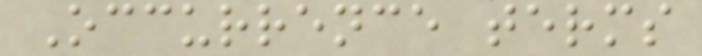Occurrence terms
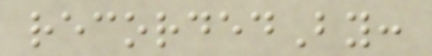recordedBy:
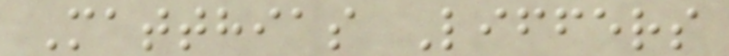Matthias Liffers
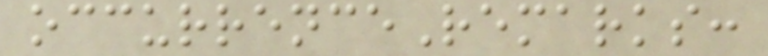occurrenceRemarks:
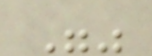""
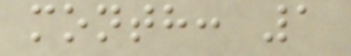month: 1
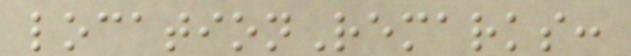locationRemarks:
